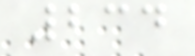234
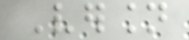Version
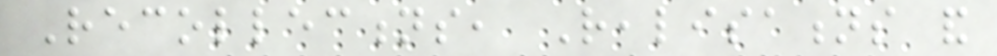Recollections, Realisations and
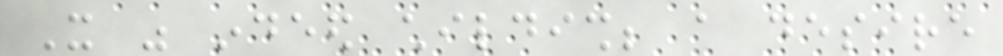It was indeed childish; a desire
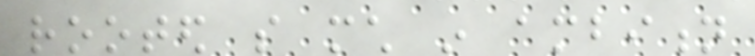rooted so much in ambition
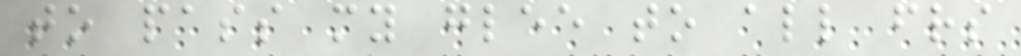to pass my glee to all friends
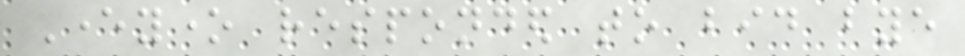Everyone responded to bid bye
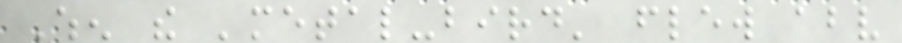When the 'metal-bird' flew above
